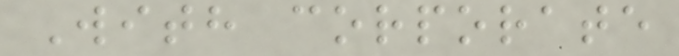With corporate
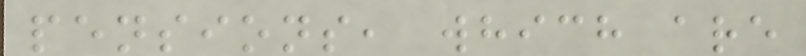pensions, which are
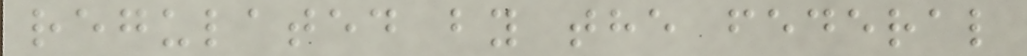regulated by the federal
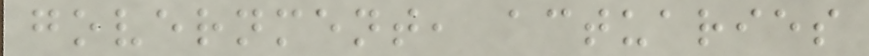government, actuaries
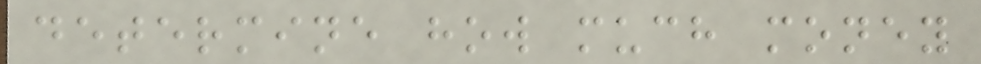determine how much money
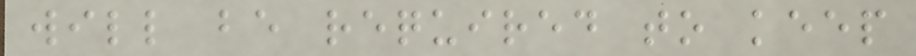will be required to keep
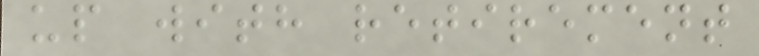up with retirement
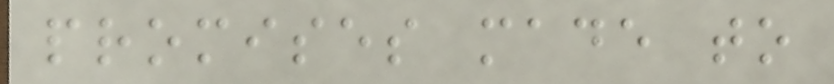promises made to
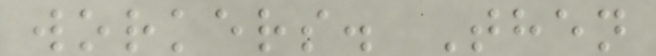workers. Then
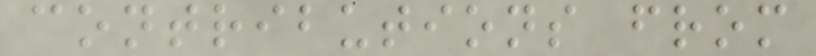contributions from
